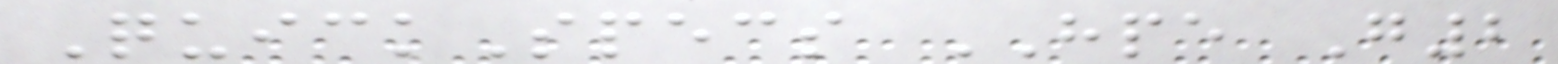QuickSpecs HPE G2
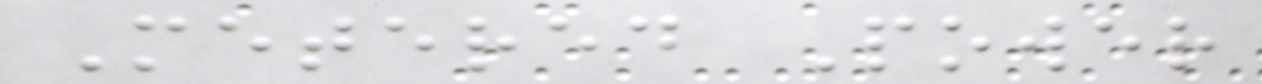Metered Power
